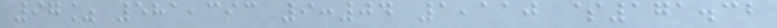97% 581,393 9:04 1,110 $171.32
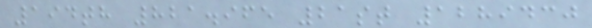194th 821.965 21st 1289430
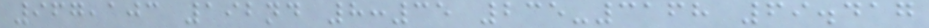967,103 192nd 8:35 235-3168 69.417
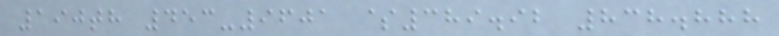190th 453-9601 $389.92 838.888
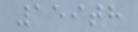159th
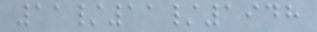11/11/1948
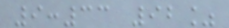9:33 92%
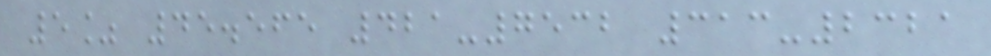5% 45.565 421-7532 313-2321
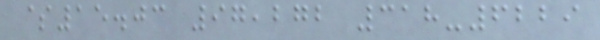$15.03 97,272 318-6229
